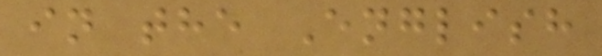in the English
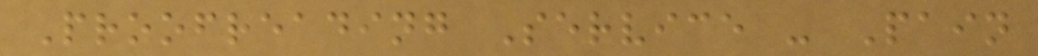Proofreading Service - Pain
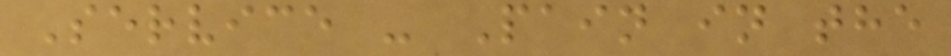Service - Pain in the
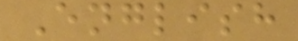English
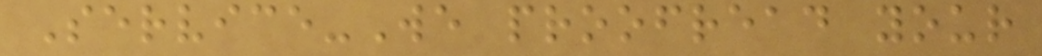Service-We proofread your
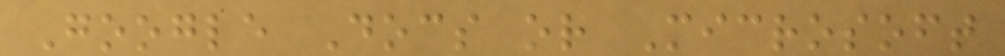Google Docs or Microsoft
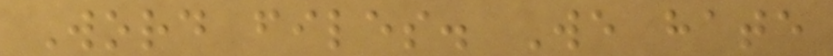Word files. We hate
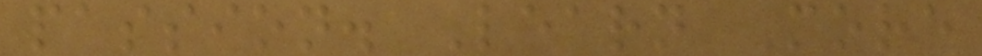passion. Learn More
